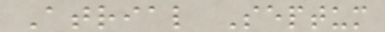Atrial Septum
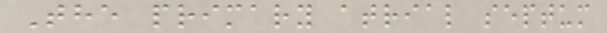The primary atrial septum
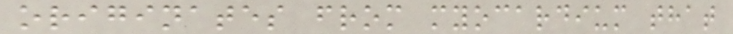originates from myocardium that
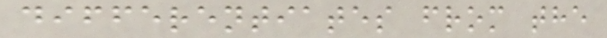differentiates from the
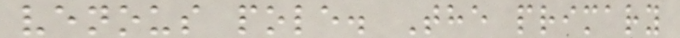venous pole. The primary
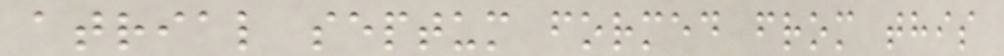atrial septum formed from this
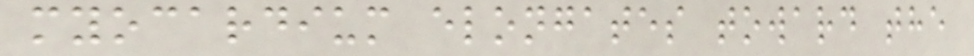myocardium elongates toward the
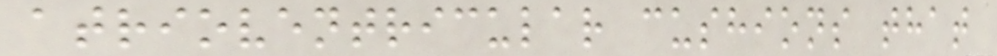atrioventricular cushions that
